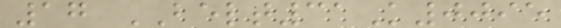17 BELT31K0095
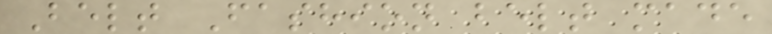Belt Fashion belt made
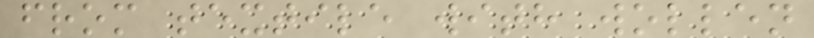from textile with wollen
